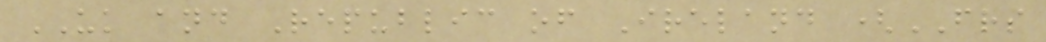UK and Republic of Ireland (FRS
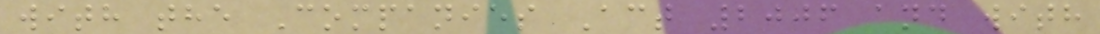with the Companies Act 2006 and with
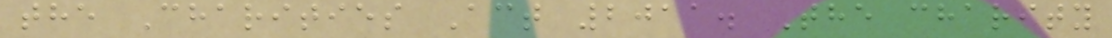the Charities Act 2011. The charity
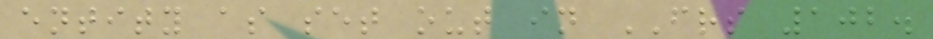entity as set out in FRS 102.
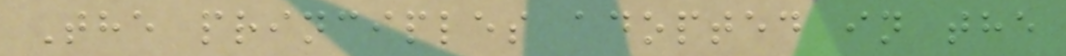The principles adopted in the
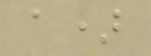a)
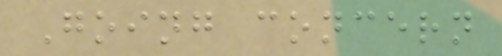Going concern
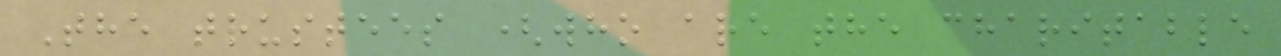The trustees (who are the charitable
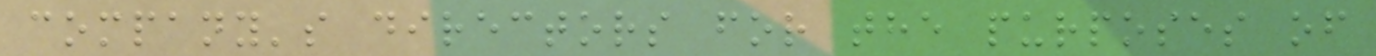company's directors for the purposes of
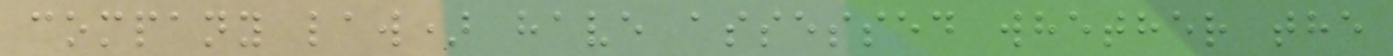company law) have assessed whether the
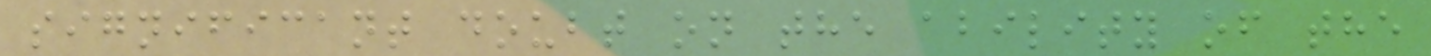significant doubt on the ability of the
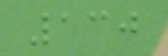130
